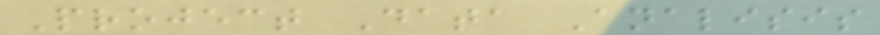Project Data Analisis
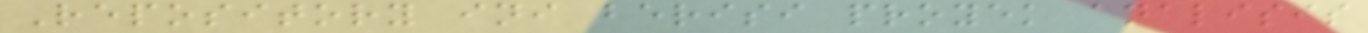Repository ini berisi proyek analisis
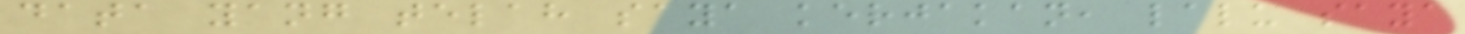data yang telah saya kerjakan, lalu saya
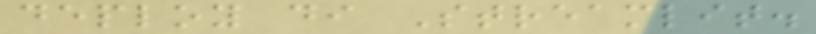deploy di Streamlit.
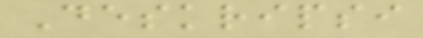Deskripsi
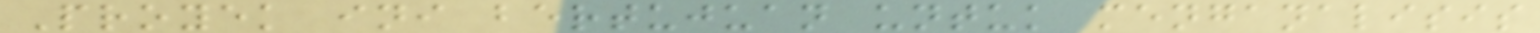Proyek ini bertujuan untuk menganalisis
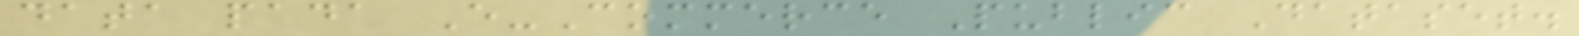data pada E-Commerce Public Dataset.
